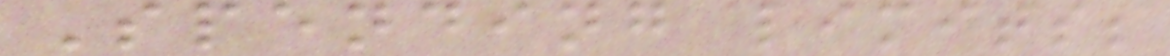Spending limits;
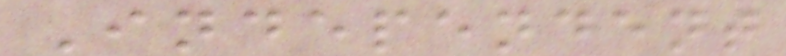Independent
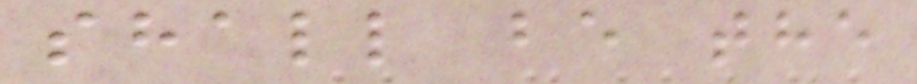shall be the
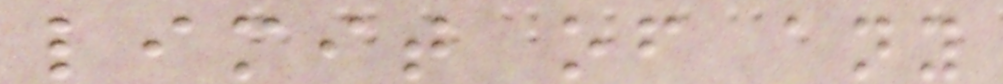limit of any
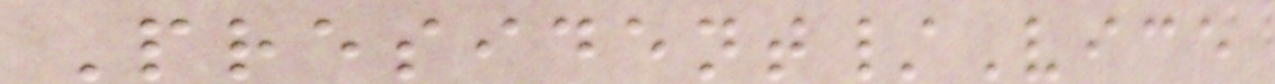President/Vice
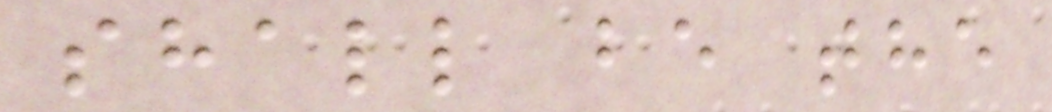shall be the
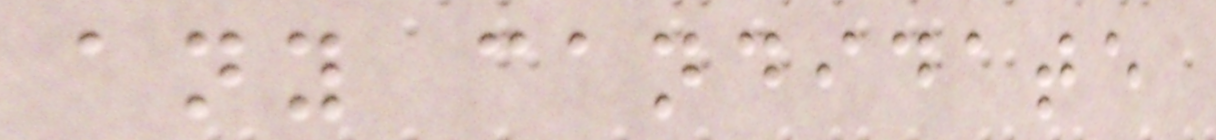any candidate
